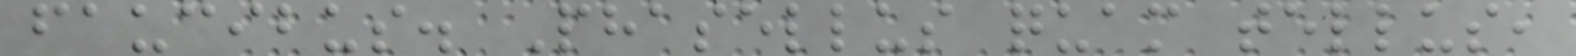faucibus. Phasellus quam tellus,
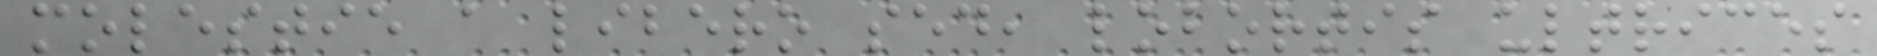molestie a libero sed, lobortis ultrices
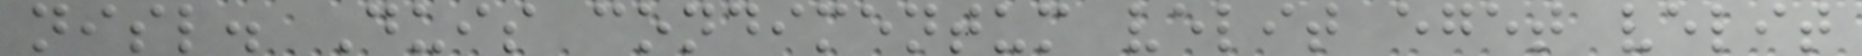nisl. Duis condimentum velit eget velit
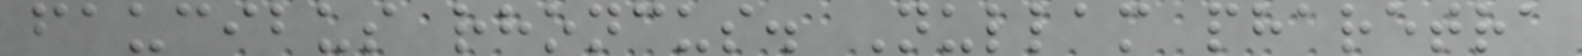faucibus rhoncus. Nullam pharetra
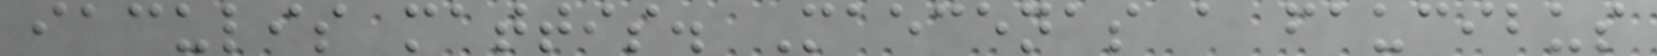iaculis mattis. Maecenas a faucibus
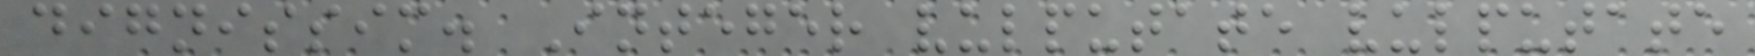dignissim. Integer vulputate vulputate
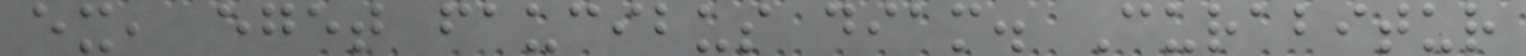ex, eget faucibus diam. Curabitur
